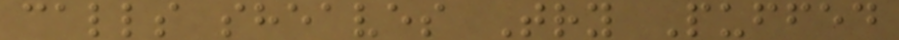calls sheaves Try Puffed
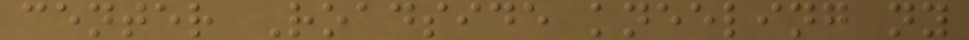center Roadside kneeling ny
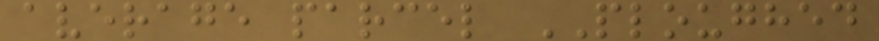average parcel PLOUGHED
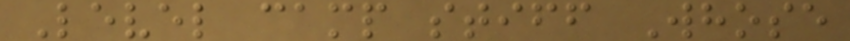Level camp stiff Whose
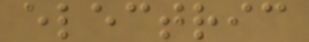electric
